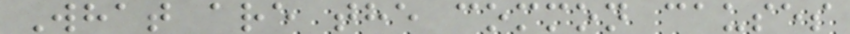What are the common causes
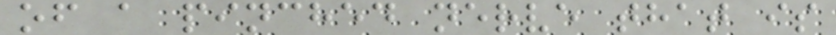of a pinched nerve that is
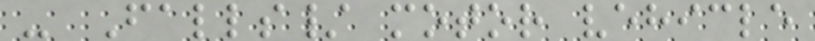- Falls/ motor vehicle
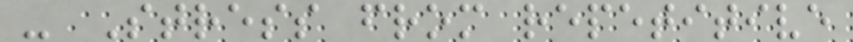- Stress from repetitive
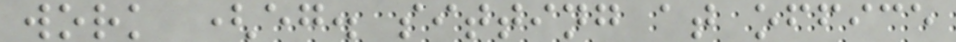work (eg. sitting at office
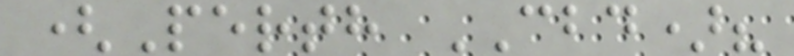(Perth CBD)?
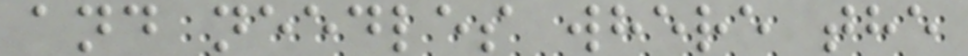and needles where the
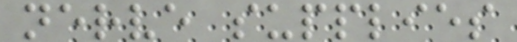nerve supplies
